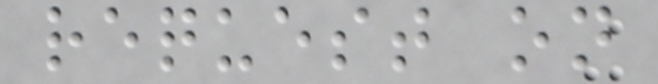request on
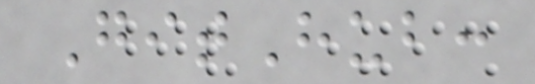GitHub:
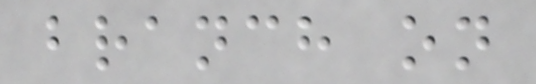branch on
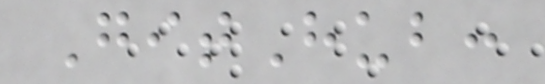GitHub:
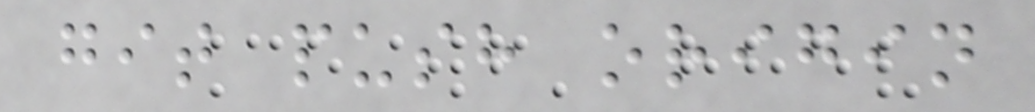git push origin
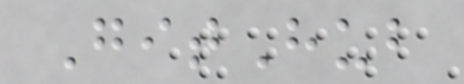GitHub
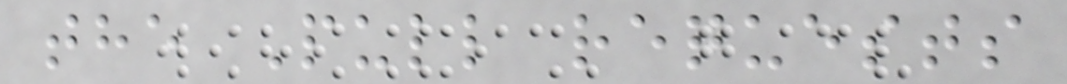the Pull requests
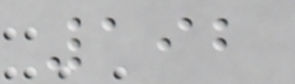192
